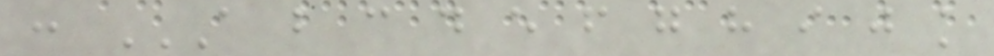: A B C D E F G H I J K
